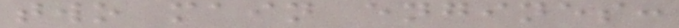two main engines:
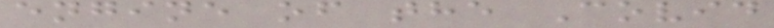engine of the Covid
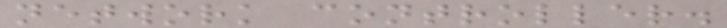network controller.
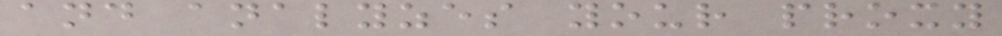and analyzes your proxy
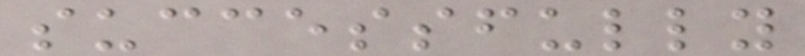successfully
